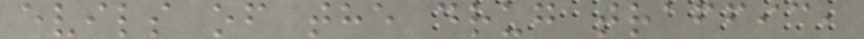evils of the drug traffic,
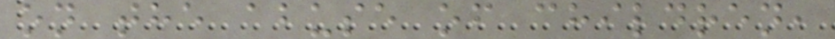on the abuse of children,
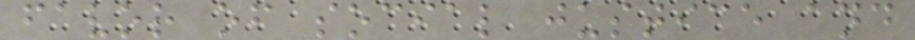favor of social justice and
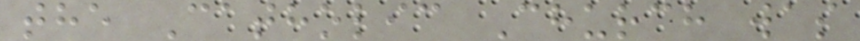the Catholic Church was
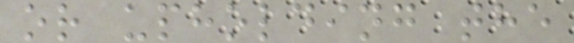or upholding the
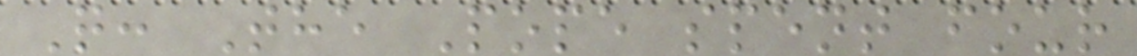Q: The Pope spent four
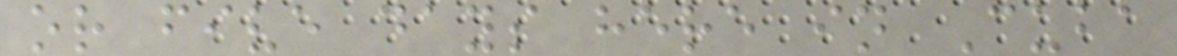or five days here in Cuba
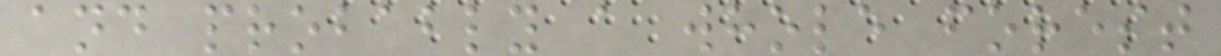and probably a whole forest
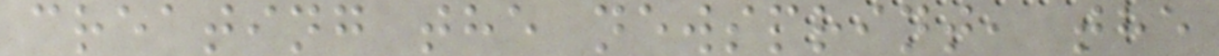creating the newsprint, the
